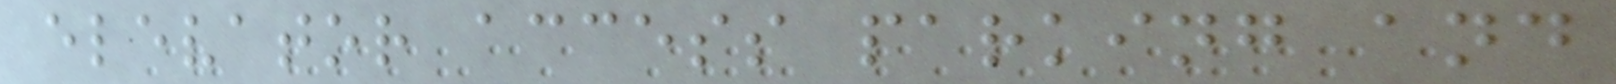elevator access parking and
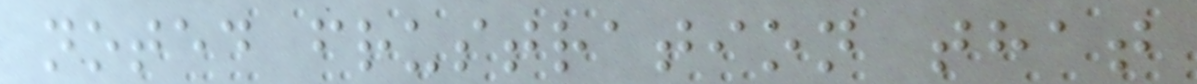noted frustration that
